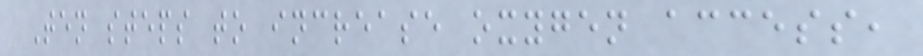Ten steps to increase oxygen access,
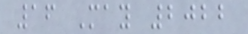16 May 2022
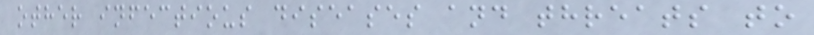other infectious diseases and threats to
